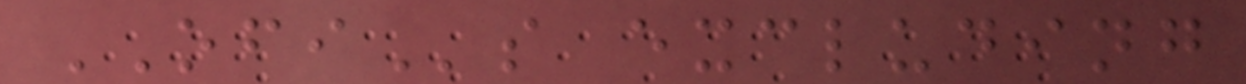OFIs excluding
